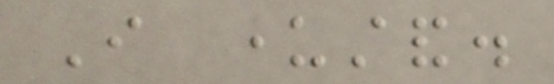I understand.
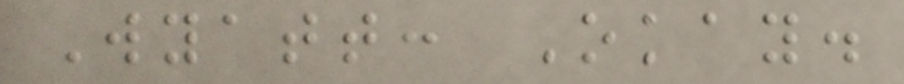Wyatt: Okay.
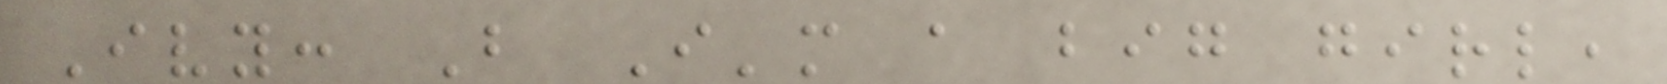Ivy: But I'm a big girl,
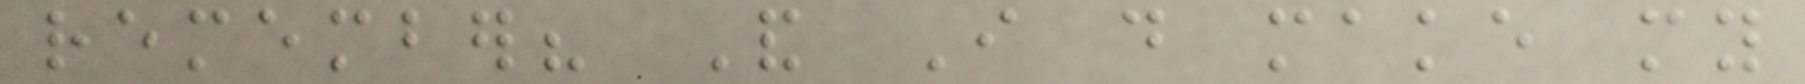remember? And I do make my
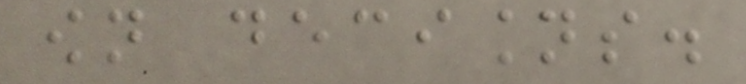own decisions.
